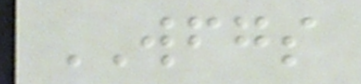WFGS
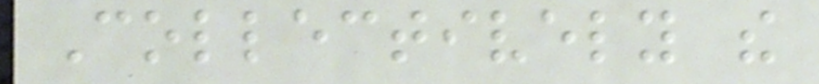Collectively the
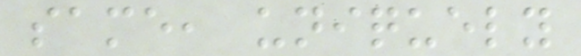same, uniquely
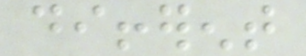different
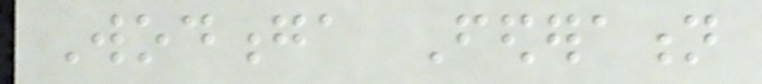Wodonga Federation
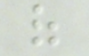of
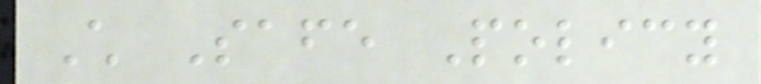Child Safe Policy
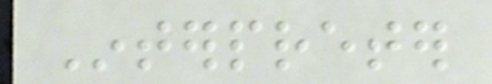Interpreter
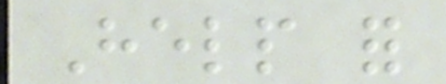Help for
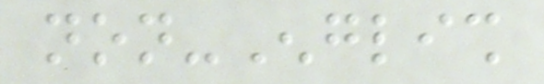non-English
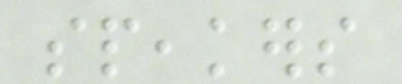speakers
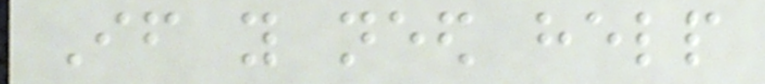If you need help
